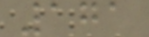171
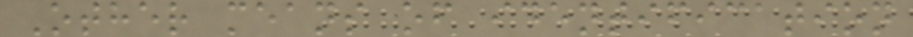Other means of identification
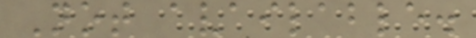Not available.
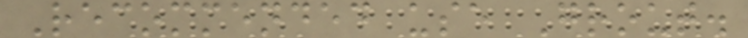Recommended use Grout.
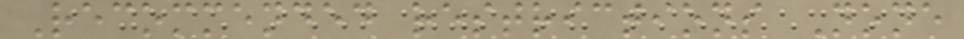Recommended restrictions None
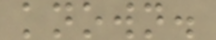known.
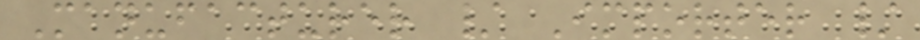Manufacturer / Importer /
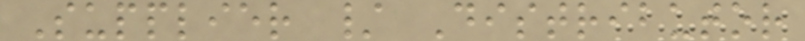Supplier / Distributor
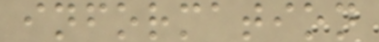information
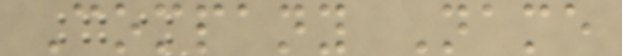Company Name
